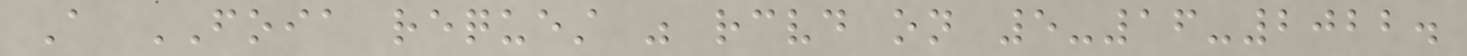A FOIA request was received on 5-16-2022.
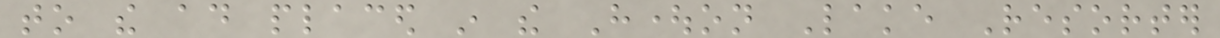to the ad placed in the Houghton Lake Resorter
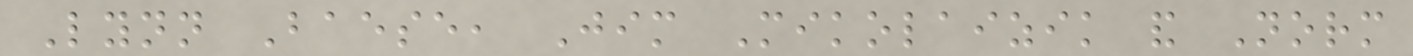Lynn Baese, Jim Mikolaizik and Norm
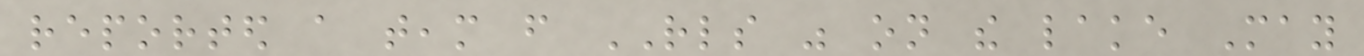reported a team from RLS was on the lake May
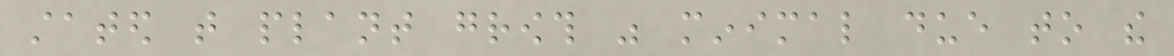stated that plant growth was minimal due to the
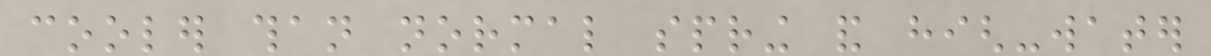cooler than normal spring and high-water
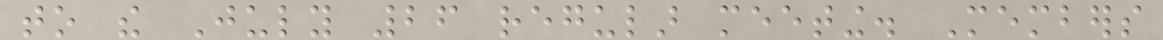to the July 26 regular meeting. Members
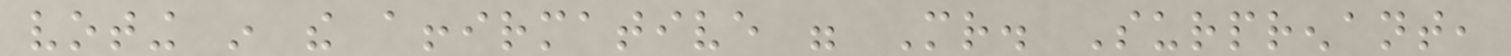voting in the affirmative were Mr. Surprenant,
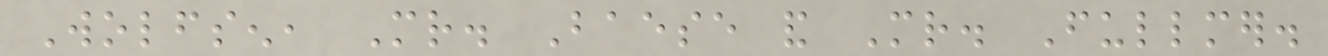Wolfsen, Mr. Baese and Mr. Fullmer.
